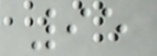95
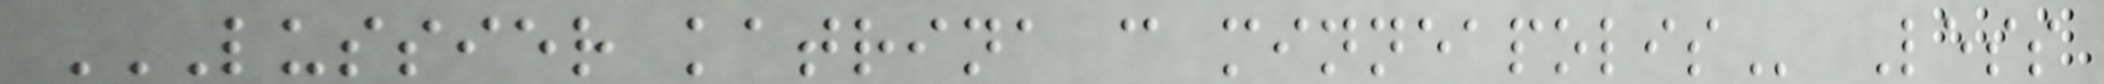LUSSIER KATRINA C MINNEAPOLIS Less
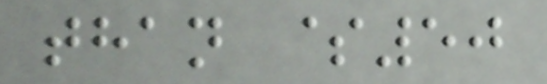than $50
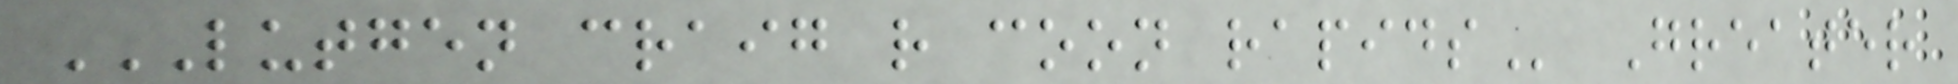LUTGEN CRAIG R COON RAPIDS Greater
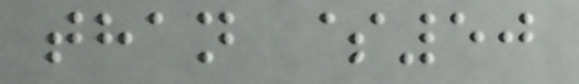than $50
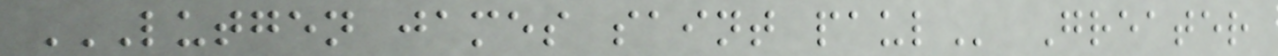LUTGEN JAMES SAINT PAUL Greater
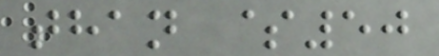than $50
